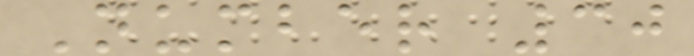Number 30
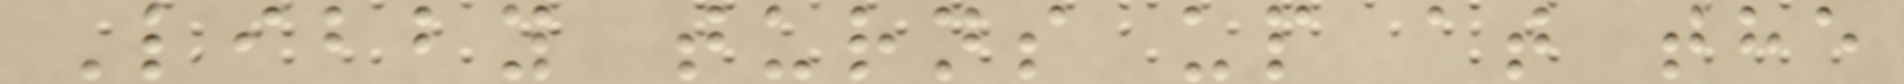Libby turns up at the
